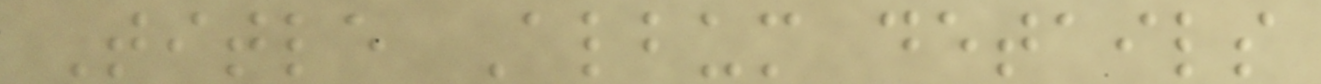Title Album details
